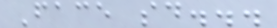Face said...
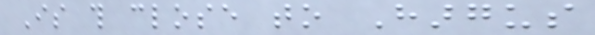Is this close to Hargus
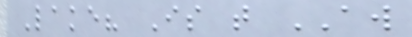Lake? Is that AW
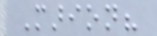Marion?
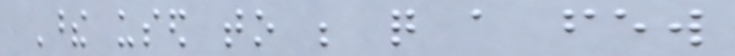These used to be quite a few
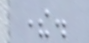there.
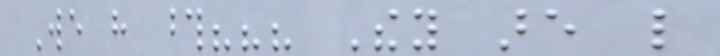We have those??? They are like
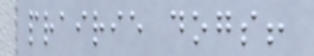prairie dogs!
